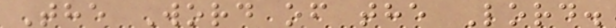The Word of the Lord.
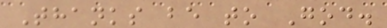Thanks be to God.
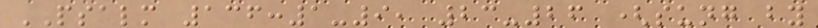PSALM 136:1-9, 23-26 (sung by
